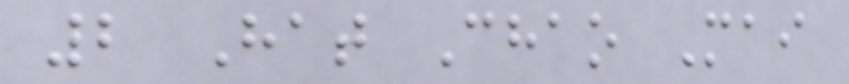2 Hat Chao Mai
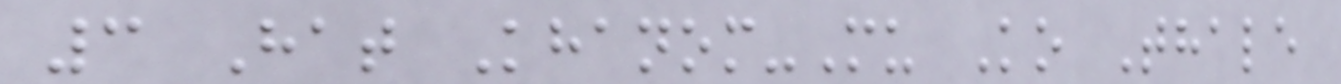3 Hat Khanom-Mu Ko Thale
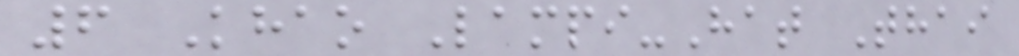6 Khao Lampi-Hat Thai
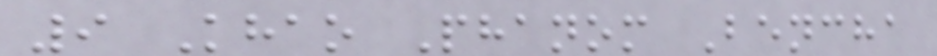9 Khao Phanom Bencha
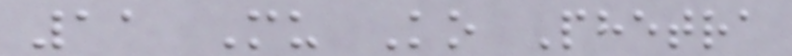11 Mu Ko Phetra
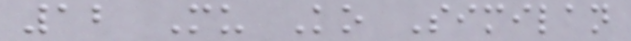12 Mu Ko Similan
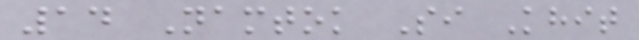14 Namtok Si Khit
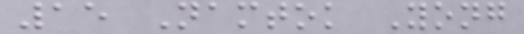15 Namtok Yong
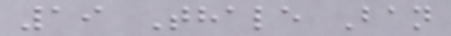19 Thale Ban
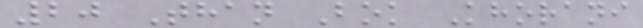20 Than Bok Khorani
